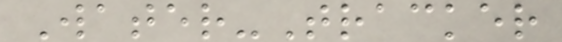Water-Tracker
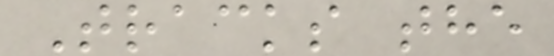Tracks the
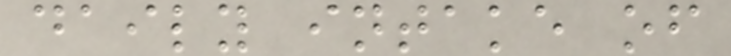daily intake of
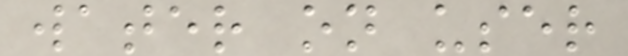water on user
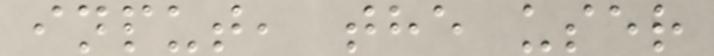input, the user
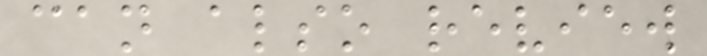can also review
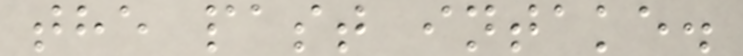the past intake.
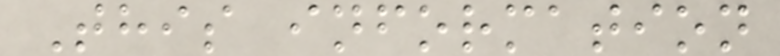This information
